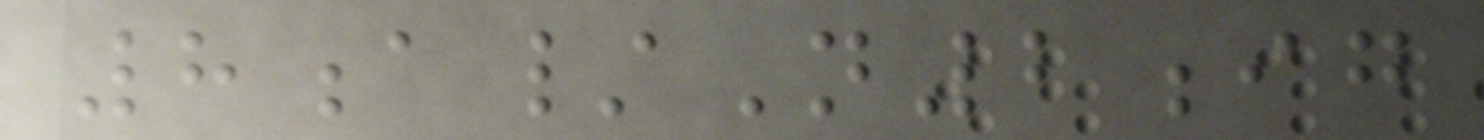8a/N2ig
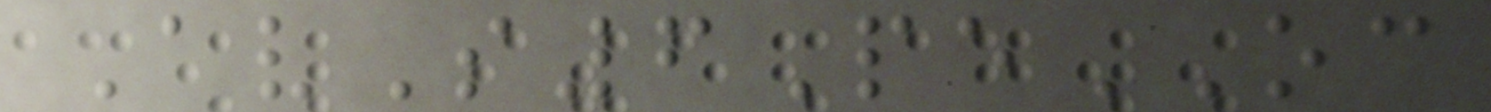AvS6PeOC
